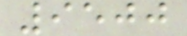9500
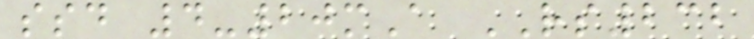ssd 4-20mA RS232
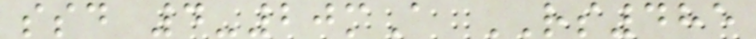ssd 4-20mA RS485
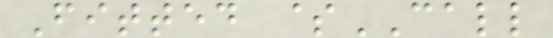Fitted $CALL
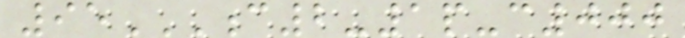95C2-1P-C000
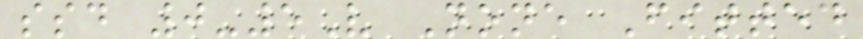ssd 0-5V None Fitted
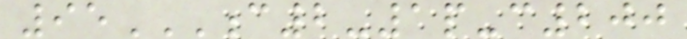95C2-1P-C200
